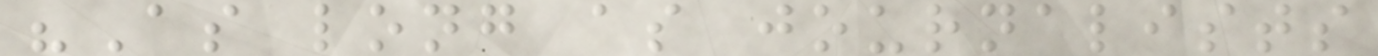"As long as journalists
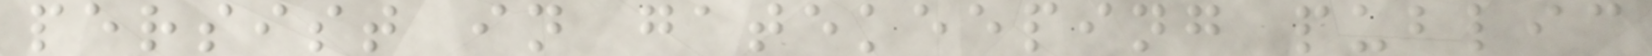persist in gatekeeping public
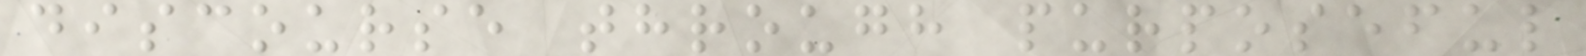discourse through purposeful
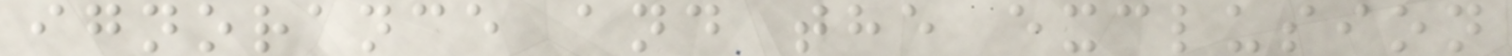ignorance and the exclusion
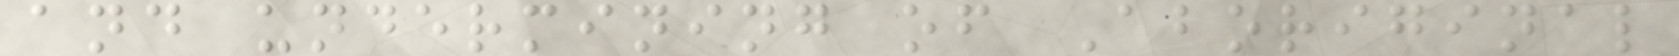and undermining of Aboriginal
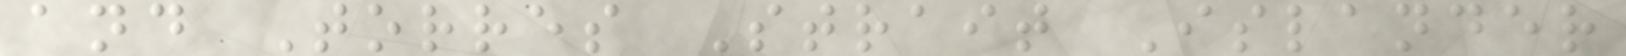and Torres Strait Islander
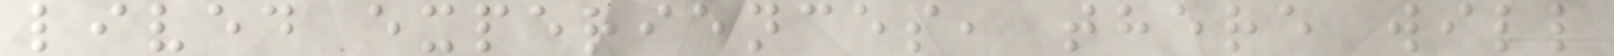lived experiences, there will
